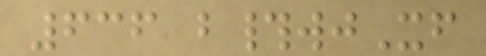636 b#wjXf
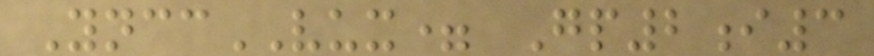YnccVUX= Gp2i3
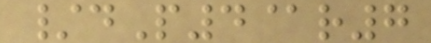/dP4@r7
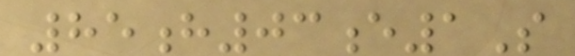85h03e1S
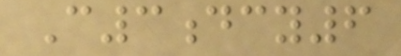C3dcy6
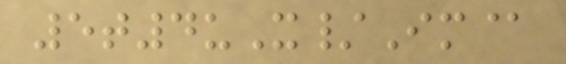5t4uX/Im@
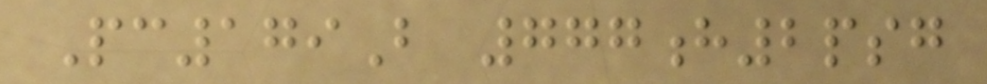Pc179B 777h2psg
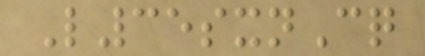L35sxnCq
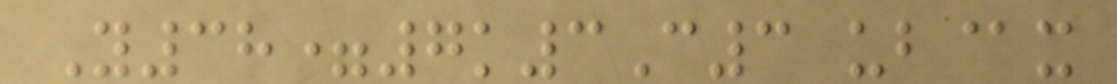Y38=7k3C3 ub@x
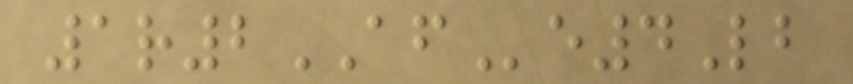1r2AFe4Lb
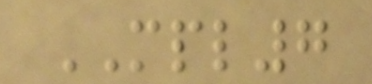MPL7
